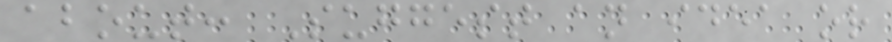about: Suggest an idea or
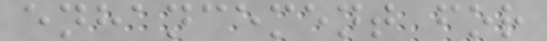enhancement for
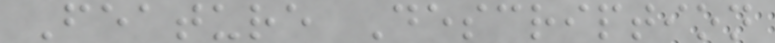Feature Description
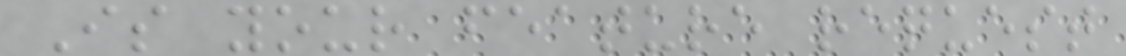Is your feature request
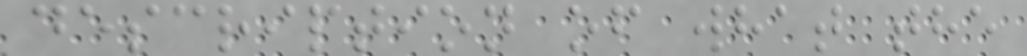description of what the
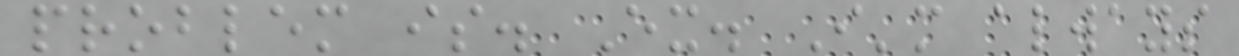problem is. Ex. I'm always
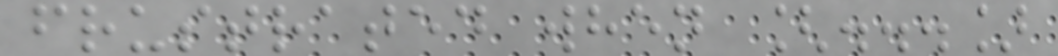frustrated when [...]
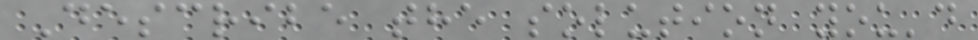Describe the solution you'd
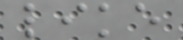like
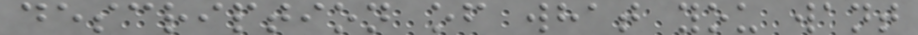description of what you want
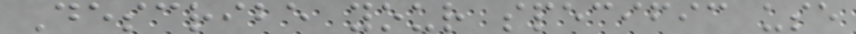Describe your specific use
